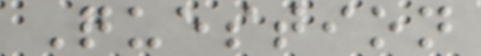Question
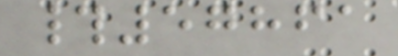#57861
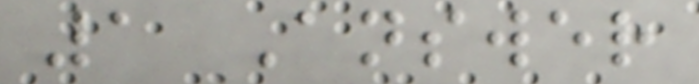1 Answer
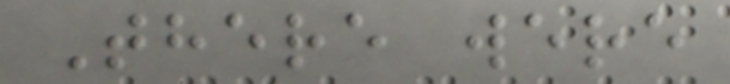There were
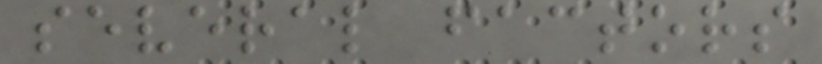several factors
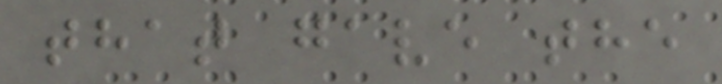that gave the
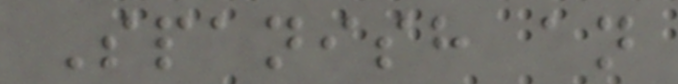Spanish an
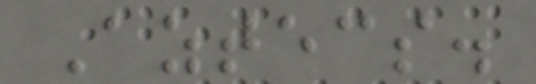Aztecs.
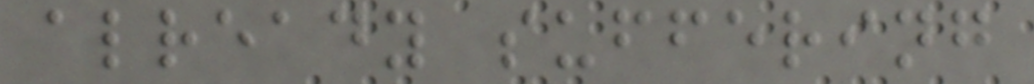already suffering
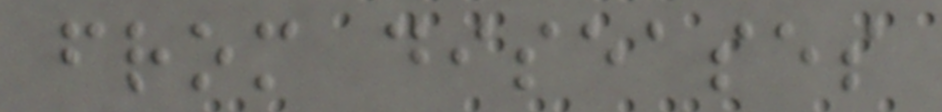from diseases
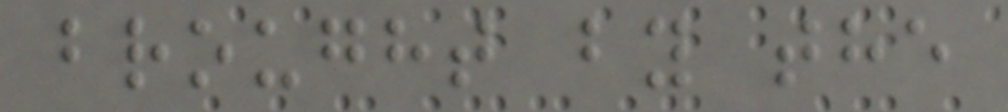brought by the
